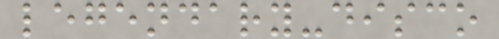legendary-disco
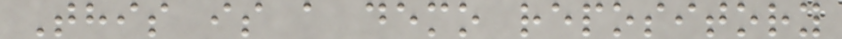This is a demo repository
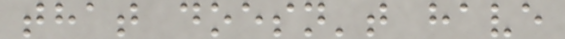that doesn't have
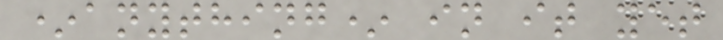*anything* in it yet
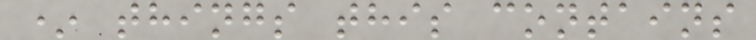* things this contains
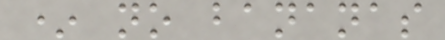* no bananas
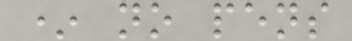* no pens
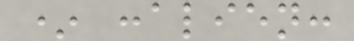* :alien:
